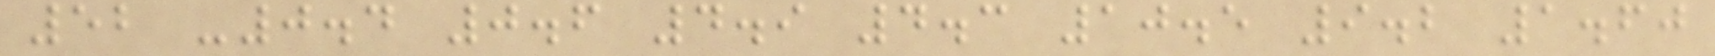52 -0.4 0.6 4.9 4.3 10.5 9.2 1.60
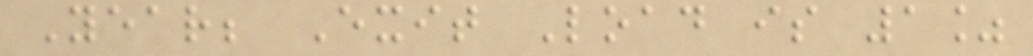Year; Exit Load is 1%
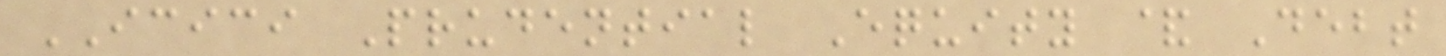ICICI Prudential Equity & Debt
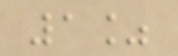1%
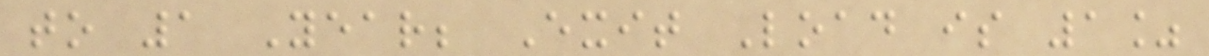to 1 Year; Exit Load is 1%
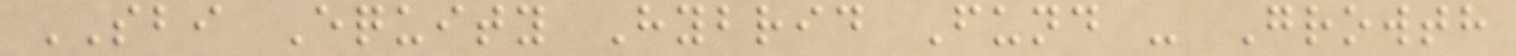SBI Equity Hybrid Fund - Growth
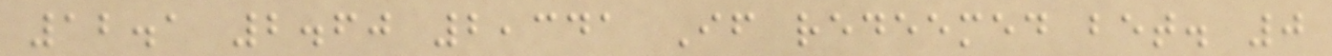12.1 2.60 2,341 If redeemed bet. 0
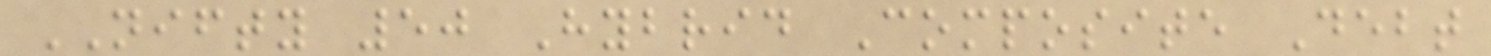NIFTY 50 Hybrid Composite Debt
